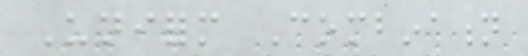Uniform Combination
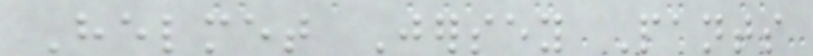Helmet Jersey Pants
